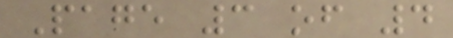Page 3 of 4
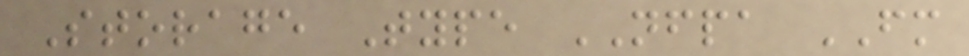Storage Type NFPA FM
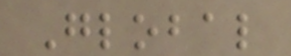Global
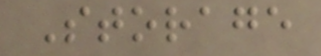Storage
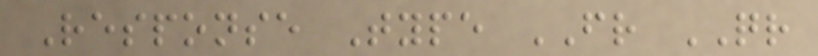Response Type FR QR
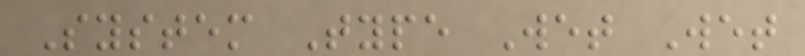System Type Wet Wet
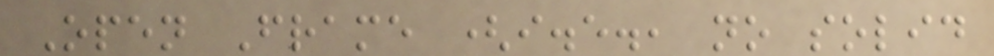Open Frame (i.e., no solid
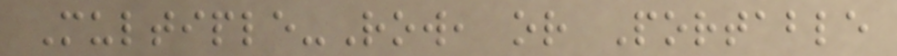Multiple-Row, or Portable
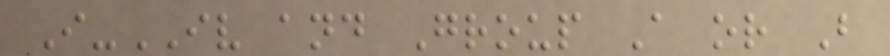I-IV and Group A or B
